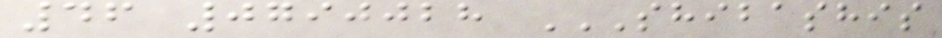46 0790028 SHIBASHIS
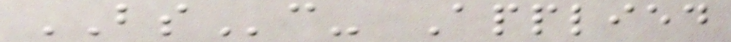BSc- Applied
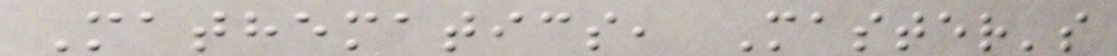Mathematics, Master's
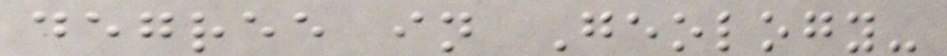degree in Geology-
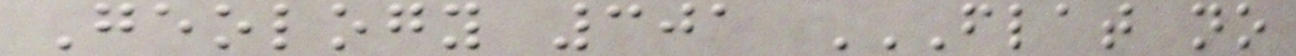Geology 301 FLAT NO
